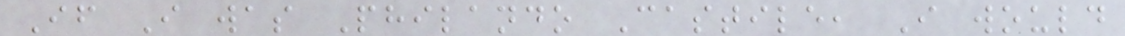If I was Philando Castile, I would
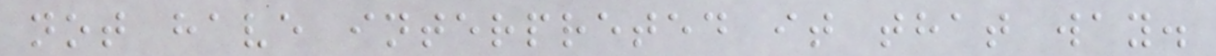not have interpreted it that way.
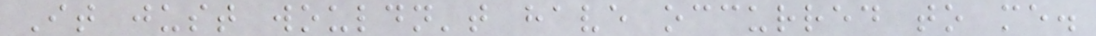It just wouldn't have occurred to me.
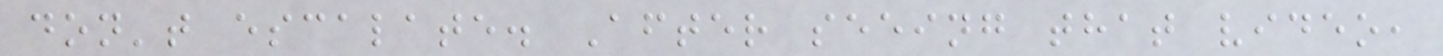don't escalate. After seeing that video,
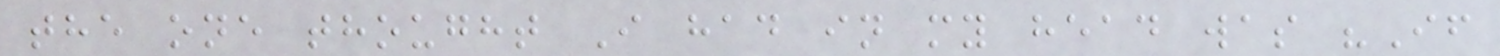the one thought I had in my head was "If
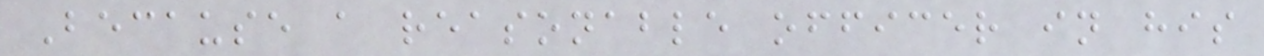Because a reasonable officer in his
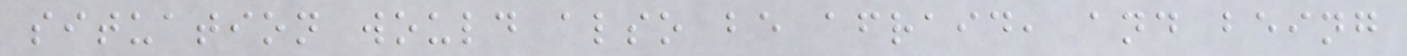situation would also be afraid, and being
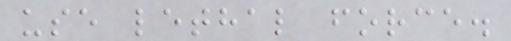use lethal force.
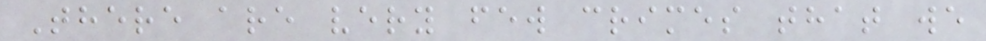There are very few crimes that we
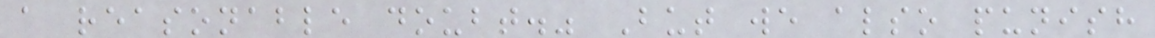a reasonable doubt." But we also punish
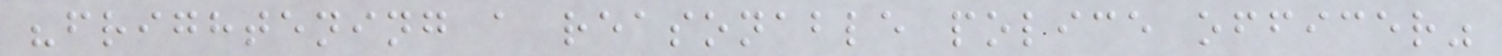"frightening a reasonable police officer"
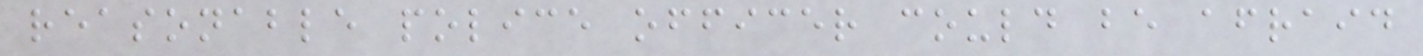reasonable police officer could be afraid
